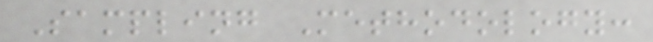Sampling Methodology:
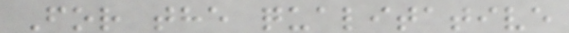For the qualitative
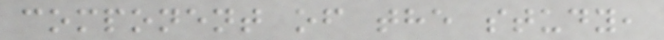component of the study,
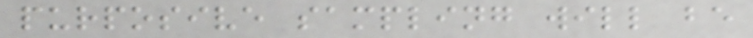purposive sampling will be
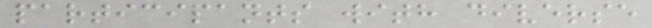participants with diverse
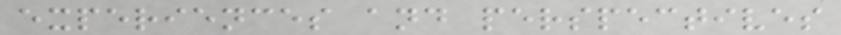experiences and perspectives
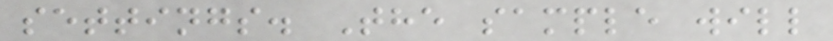settings. The sample will
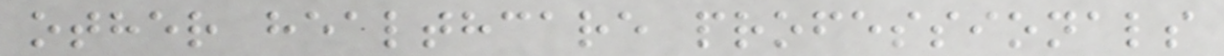other healthcare professionals
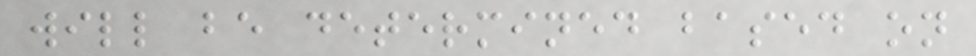will be determined based on
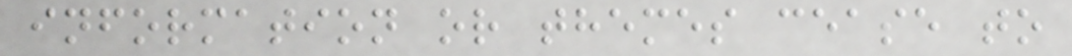information or themes cease to
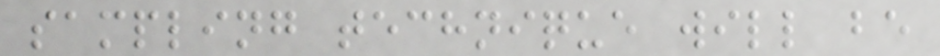sampling technique will be
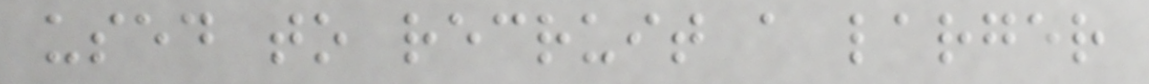used to recruit a larger
